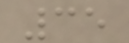35
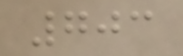703
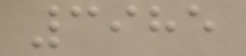3985
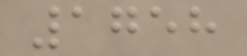1758
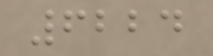6224
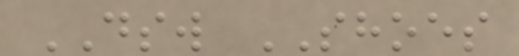DSW SHOES
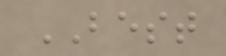BEST
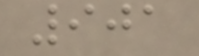901
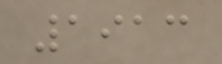1913
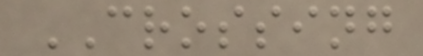CROSSING
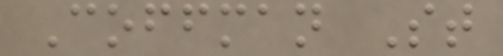Coffman St
